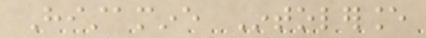Histamine Intolerance
